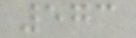573
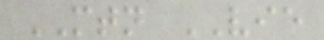MTN VIE
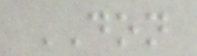DON
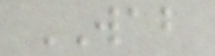WAB
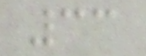33
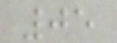05
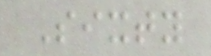Sixty
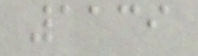1139
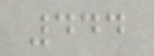444
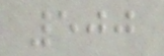500
